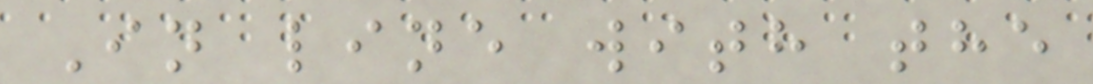In line with the
